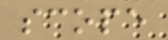scope
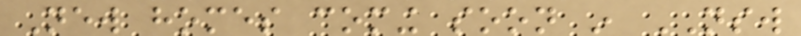New homes coming soon in NSW
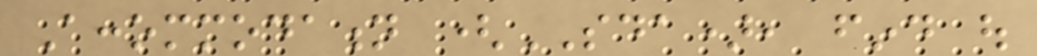Accommodation (SDA), find out
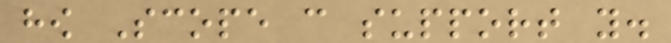how Scope can support you.
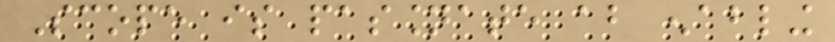Scope is passionate about enabling
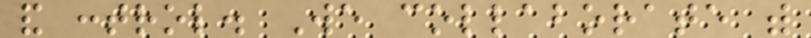and control. We collaborate with
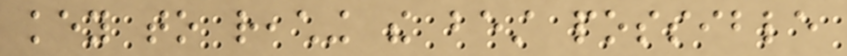key to reaching the best possible
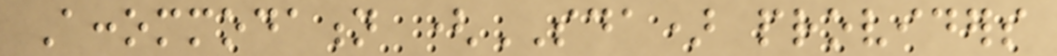Accommodation (SDA) providers
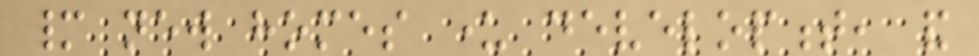many new homes under development, and
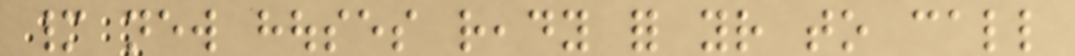many new houses ready for your to call
